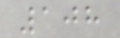108
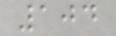104
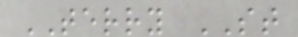TERRY ST
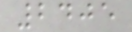2405
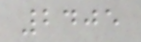2405
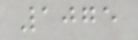1075
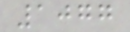1077
